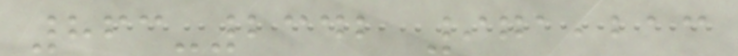863-2342 971,213
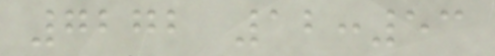7272 12:53
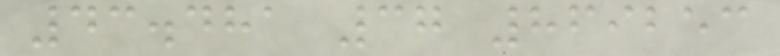43.481 37 869253
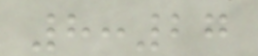8:27
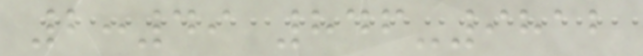2:49 846-9812
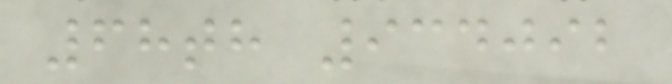68th 934092
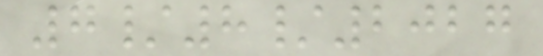7/8/2027
